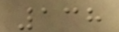138
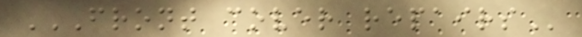FRONT COVER REPAIRS
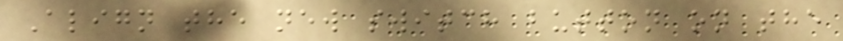Align the new switch button on the
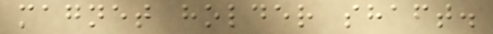magnet holder shaft.
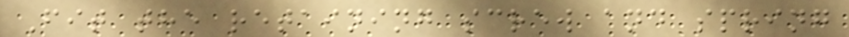Fit the retaining screw and spring
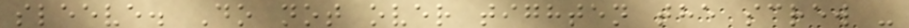sleeve. Do not over tighten the screw -
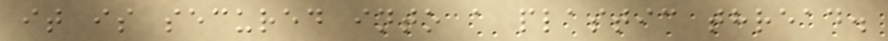it is secured into a plastic thread.
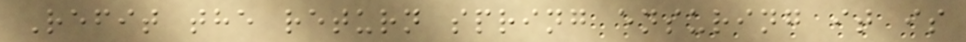Refit the return spring ensuring it is
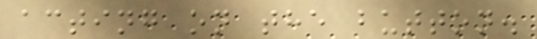acting on the button.
